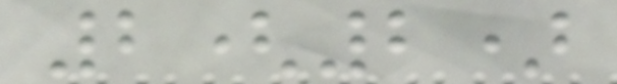2(2)
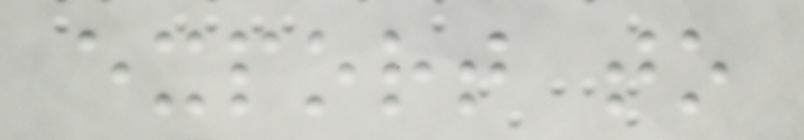export to
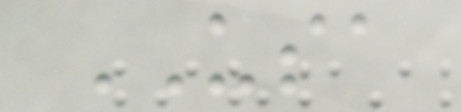USA
